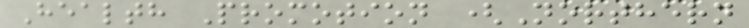Health Promotion (Northern
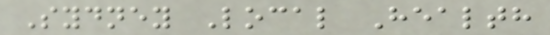Sydney Local Health
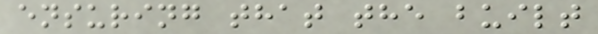ensuring that the built
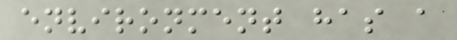environment has a
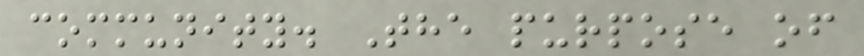community. The purpose of
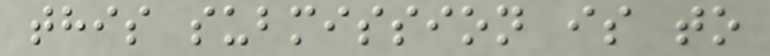this submission is to
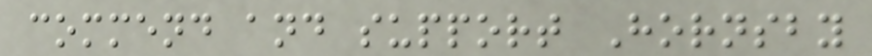commend and support Hornsby
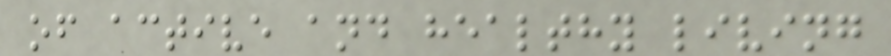of active and healthy living
